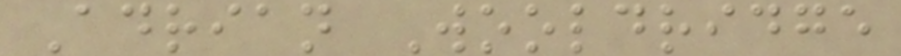Adrian Wooldridge
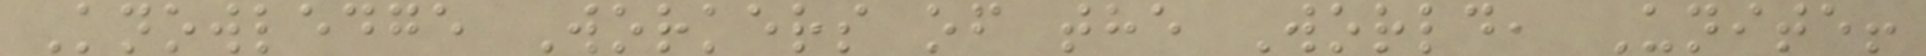Knowledge Workers of the World, Unite!
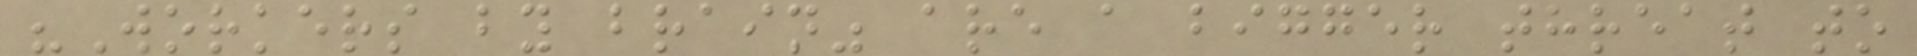"Workers by brain" are a bigger threat to
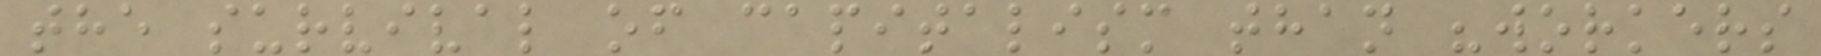the survival of capitalism than "workers
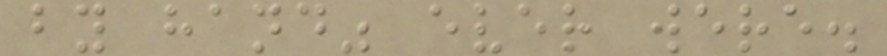by hand" ever were.
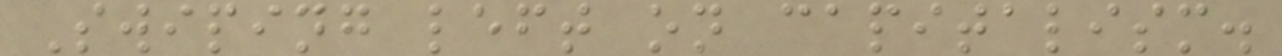Swiping left on capitalism.
